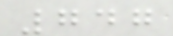747
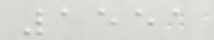1551
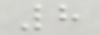8
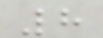8
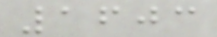1603
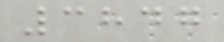3847
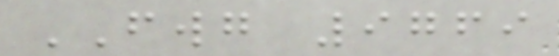FWG 9769
